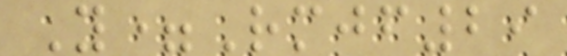Y=Rmjf29
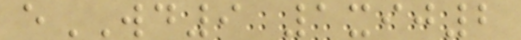eWD9 1xij2
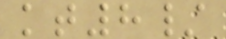kt8/
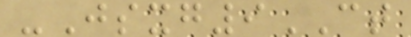-Jsxg9CT
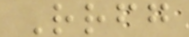Rrfg
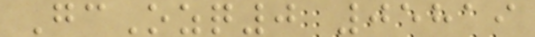GcOzq0 05819
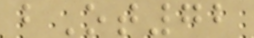bOt72
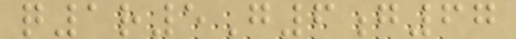q1r5G6g67
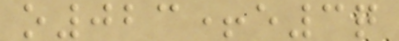o023+e3q
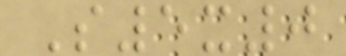S5x0
